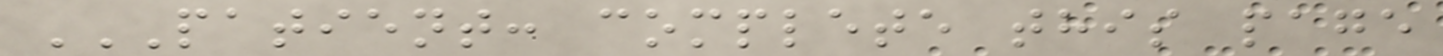PATIENT: COMPLETE THIS PAGE
